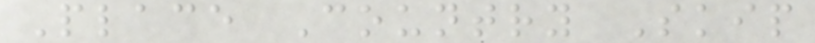Place Country Skip
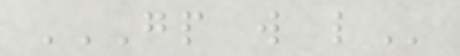GP W L
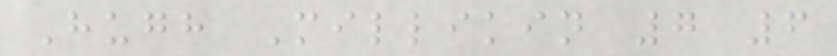Hugh Millikin 7 6
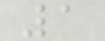1
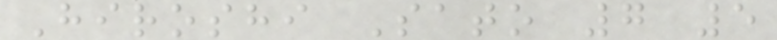Hiroshi Sato 7 5
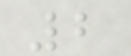2
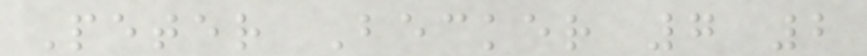Peter Becker 7 2
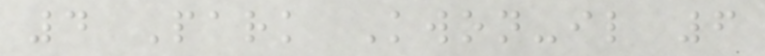4 Park Kwon-il 6
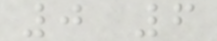0 6
